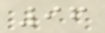96
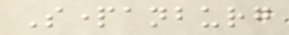Spartanburg
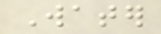Water
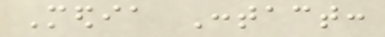Media Contact:
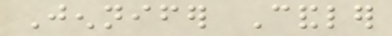Jennifer Candler
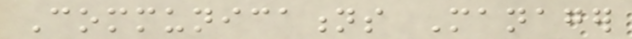Communications Manager
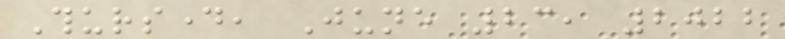Thursday, June 23, 2022
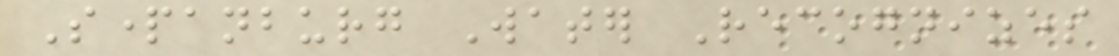Spartanburg Water Recognizes
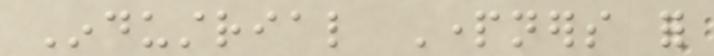Industrial Partners for
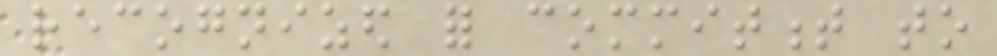recognized for commitment to
